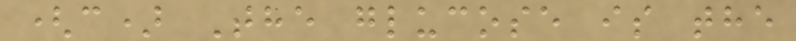(c) The glucose is the
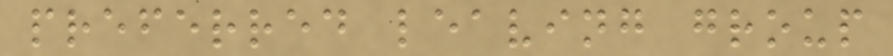preferred leaving group
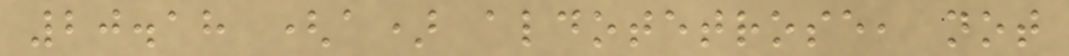20.18 (a) aldotetrose, not
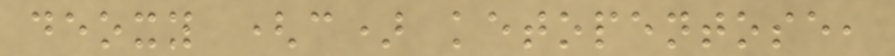deoxy (c) ketopentose,
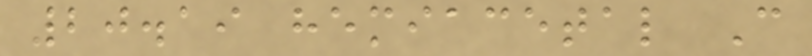20.19 hemiacetal C
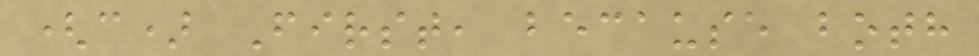(c) First, because both
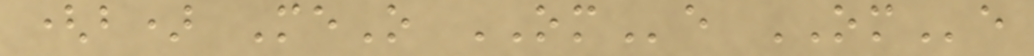(b) MeO OMe OMe
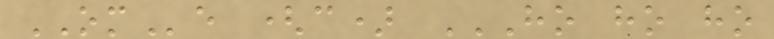OMe (c) HO HO HO
